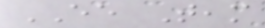EE Team
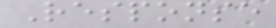Response
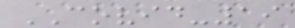COVID-19
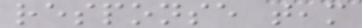response team
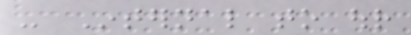- Internal to our
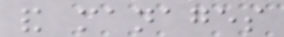and manages
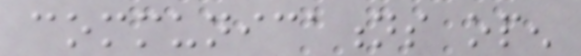communications open
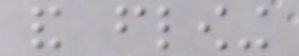and flowing
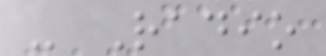- Radio
